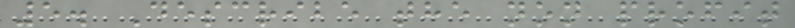5. Describe the non profit
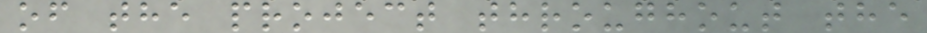of the project throughout the
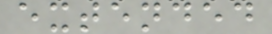extended
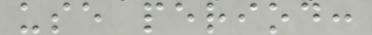use period:
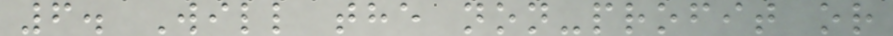6. Will the non-profit or
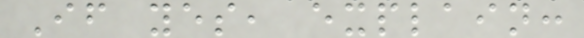If yes, explain:
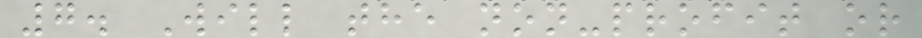7. Will the non-profit or
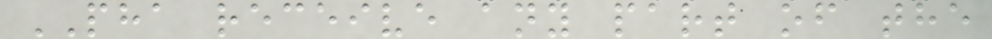PHA receive any part of the
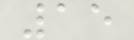15
